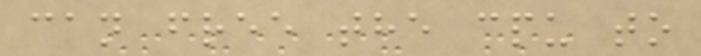can free the cpu to
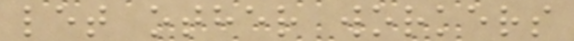let other workers
